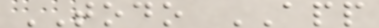TODO APP
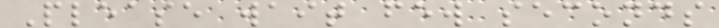Please wait few seconds
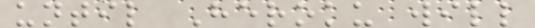until Heroku will
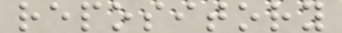repository
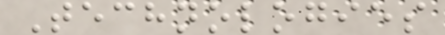Technologies
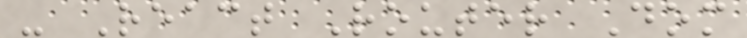- React Router Dom
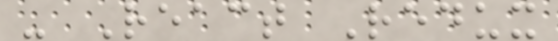- React Redux
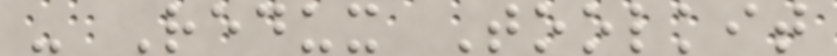- Redux Toolkit
